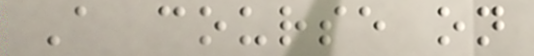A course on
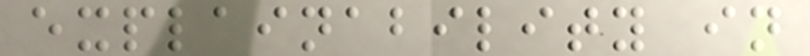explainability in
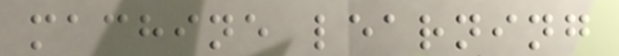machine learning
